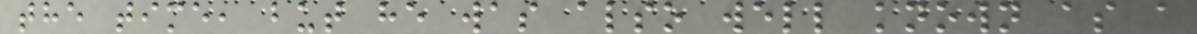the time, but he was also well known as a
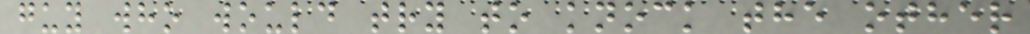guy who would try to knock the other
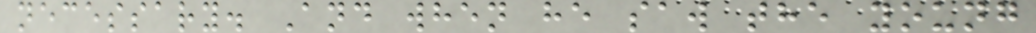necessary. And when he saw the young
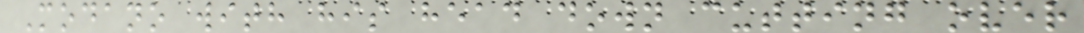Modano with his head down cutting over
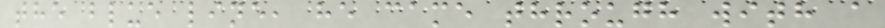the blue line, he came through with a
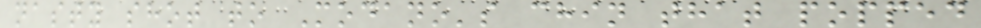nasty shot to Modano's chin that popped
